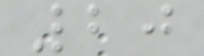20
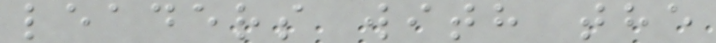leaders with the
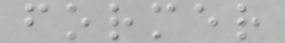former
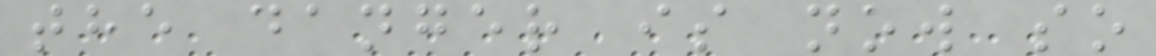the danger is now so
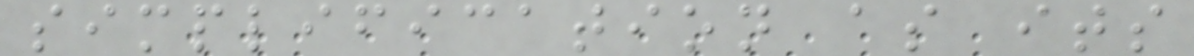simplification as its
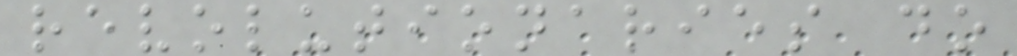revolutionaries do
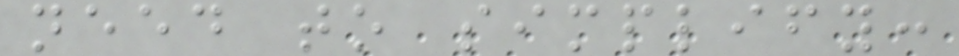need to simplify:
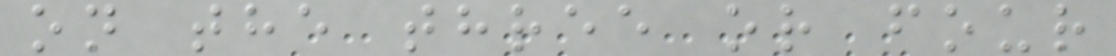on the three or four
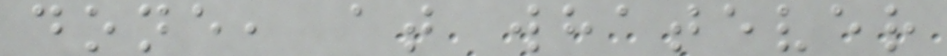done, at whatever
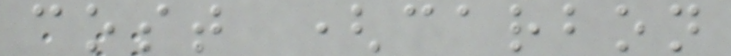cost (carbon
